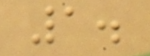1.
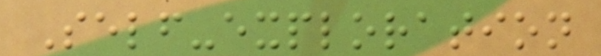Self-exploration
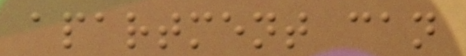apartment can
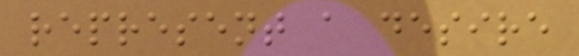represent a desire
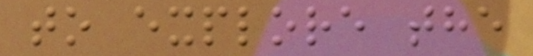to explore the
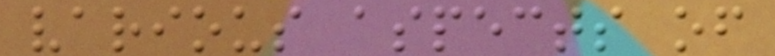various aspects of
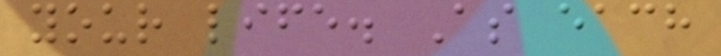your life. As each
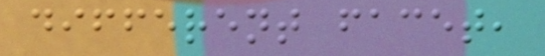different facet,
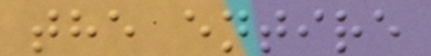the entire
